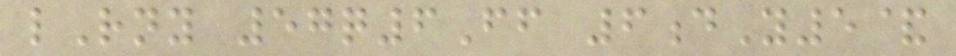lRny 57q6Ff 6dY5&
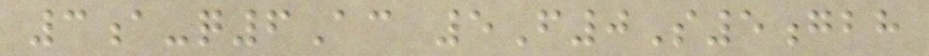3a-q6Ac 5F0S5gbh
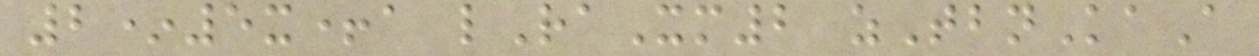2*5x+a lRaXm2 zTbnKaA
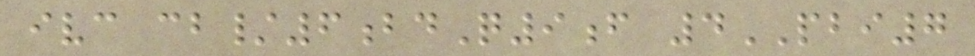ivc cb/6bdQ9f 4PBI7
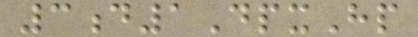3d1DpxHp
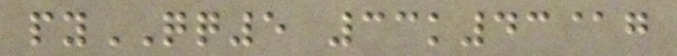pyQQ5 33k43@g
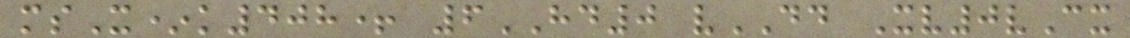msX*k408+ 6HD0 vDD Xv0vCx
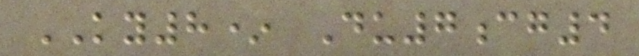KY8* Du7cg4
